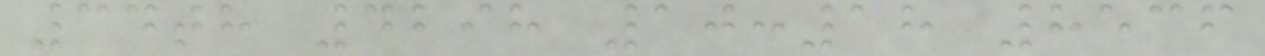34th 4298 10:18 8536
